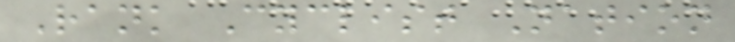Rank Cyclist Nation
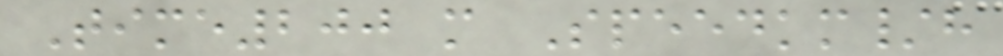Time200 m Speedkm/h
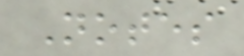Notes
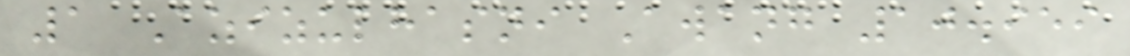1 Azizulhasni Awang 10.959
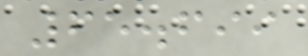65.699
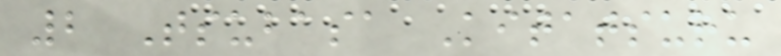2 Tsubasa Kitatsuru
